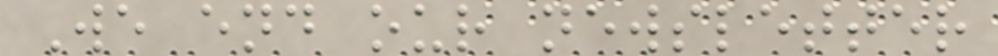We end our newsletter
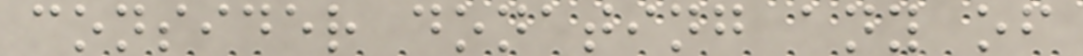consider donating any of
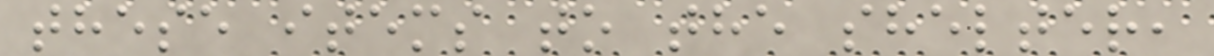these items to the shelter,
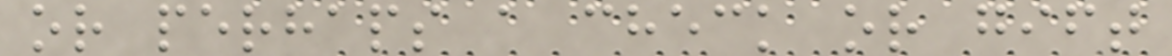or perhaps a check or gift
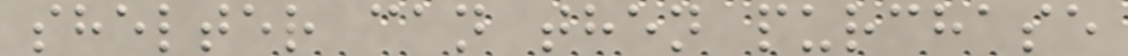shelter can then purchase
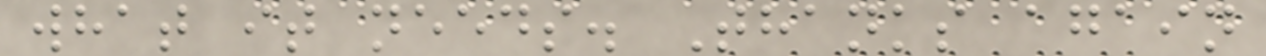what it needs. Thanks again
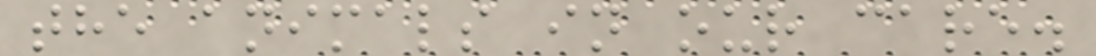the animals in our care.
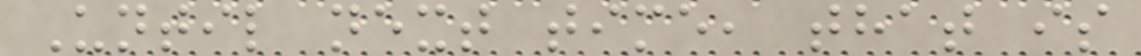Until next time, that is
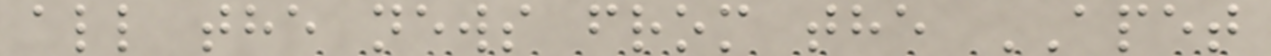all the news from the APET
